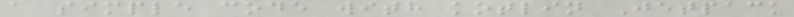a simple code with kotlin Jetpack
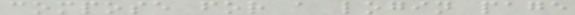compose for a login page
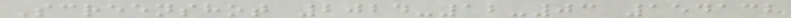Screenshot 2024-12-03 154132
